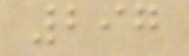297
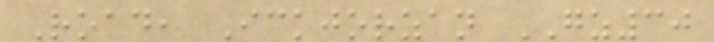Road, Ickjorzan GZ30
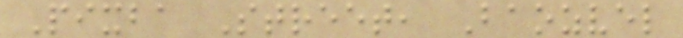Pixba Street, Baozvel
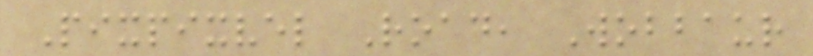Pixpixvel Road, Wobbaur
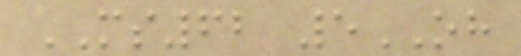MS62 5OH
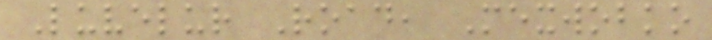Luvelur Road, Mexwobko
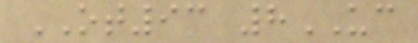OT93 8UC
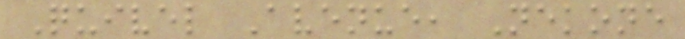Quivel Avenue, Nekone
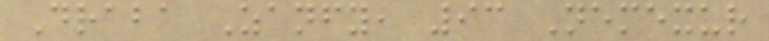Draba Zanfy, 93 Nemexur
